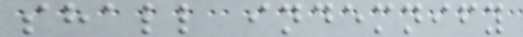shall indemnify
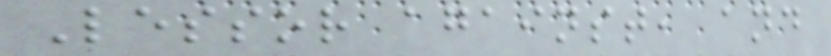Lessor against, and
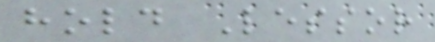hold Lessor
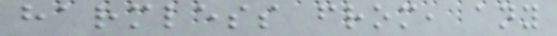harmless from, any
